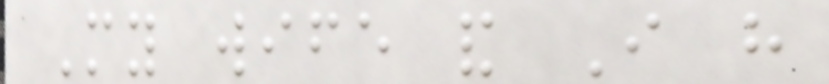My wife and I have
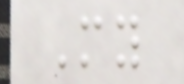My
